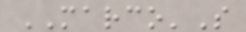MARCO'S
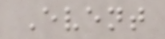Event
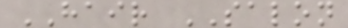HAIR SALON
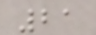21
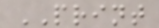PRINT
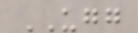UGG
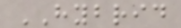HYBRID
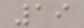19
